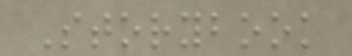Storybook
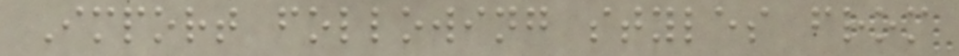Import following styles from
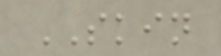SKIN
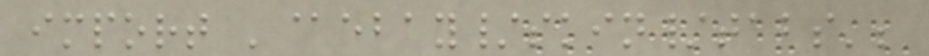import '@ebay/skin/tabs';
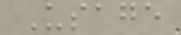Usage
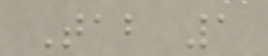Tab 1
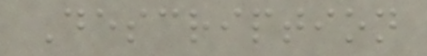Description
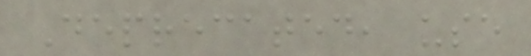Deprecated, use
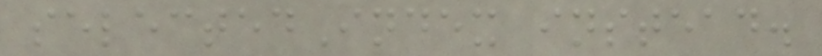selectedIndex instead.
